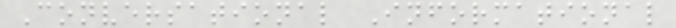Conversational Informational
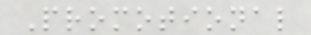Promotional
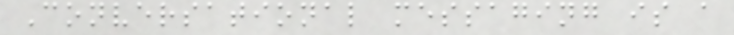Conversational messaging is a
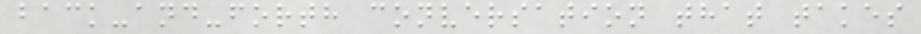back-and-forth conversation that takes
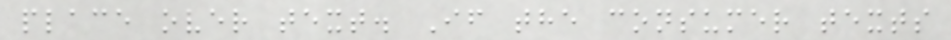place over text. If the consumer texts
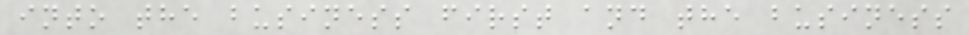into the business first and the business
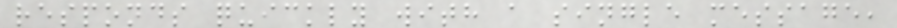responds quickly with a single message,
